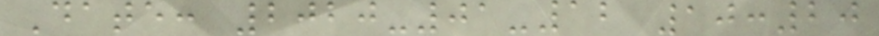Date: 2020-01-12 10:20
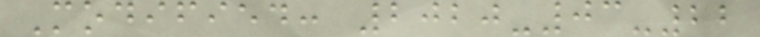Modified: 2020-03-22
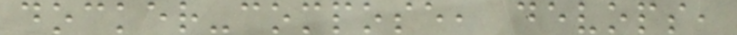docker-compose, devops,
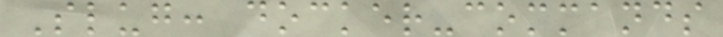Slug: docker-commands
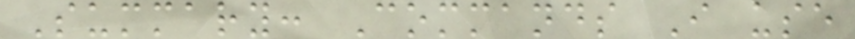Summary: Commands I use
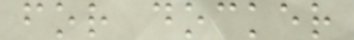for docker
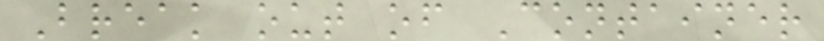Break out of Container
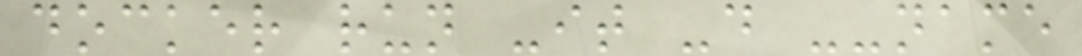docker run -it -d --name
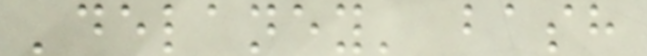'delaney' bash
